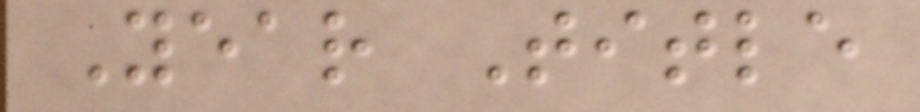Year Title
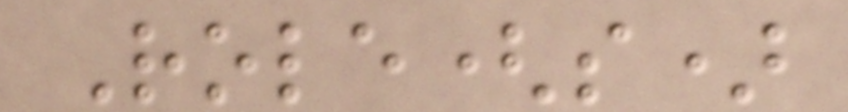Role(s)
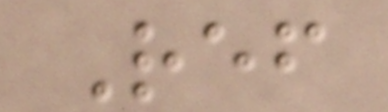Ref
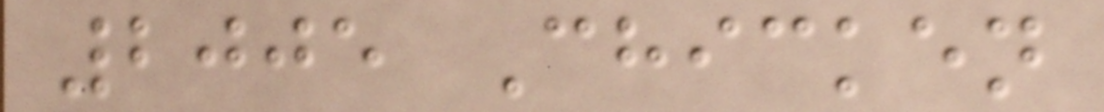2005 Chicken
